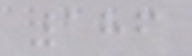186
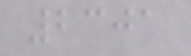2301
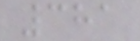381
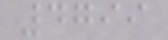4799
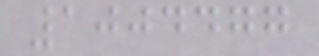1004477
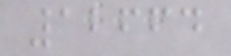12664
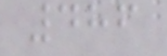486
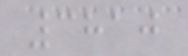3810
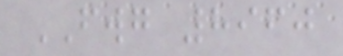FWG 8960
